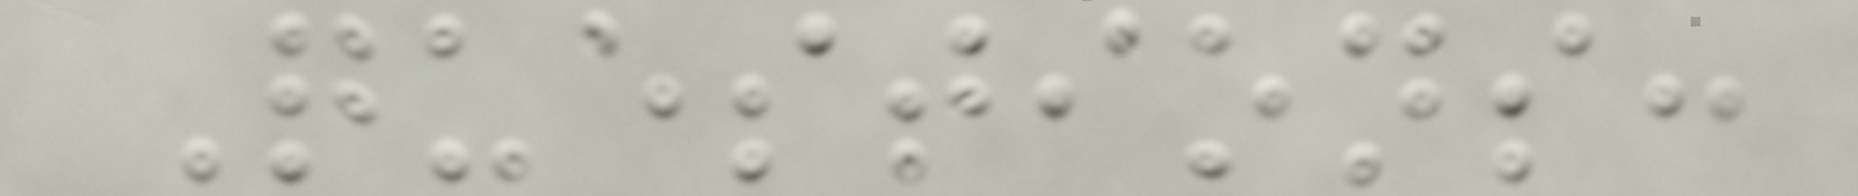Questions:
